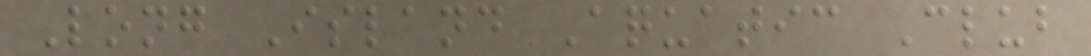Long Island Aquatic Club
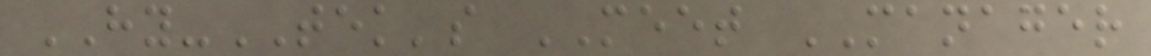HY-TEK's MEET MANAGER
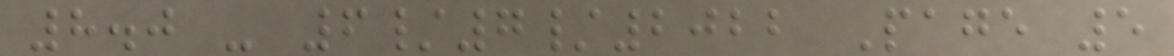8.0 - 6/7/2022 Page 5
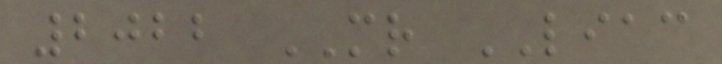2022 MR LIAC
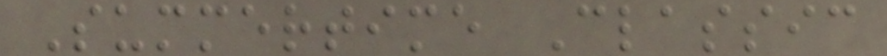Summertime Classic
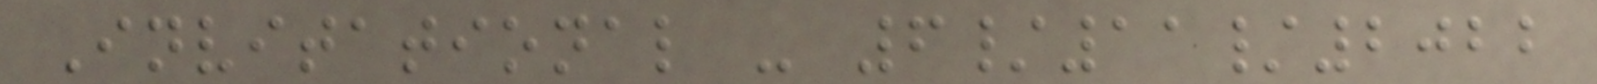Invitational - 6/11/2022
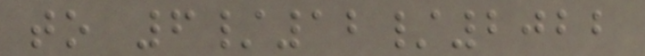to 6/12/2022
